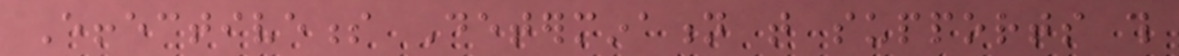Effectiveness Determination that supports this
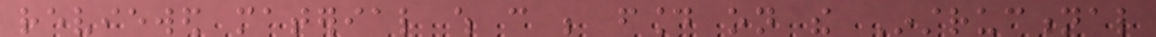reviewed material which can be found on the Instructional
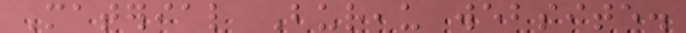Material Bureau website.
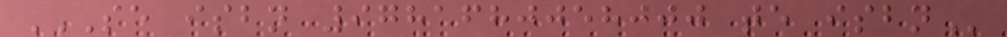SE ISBN 9781680058000 TE ISBN
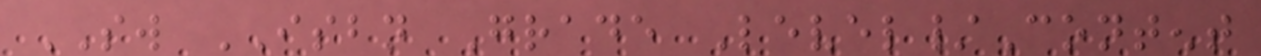SW ISBN Grade Level/Content
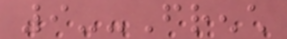9--French
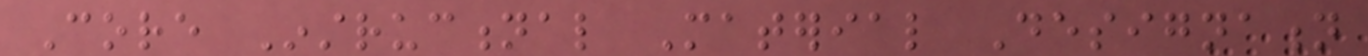Core Instructional Material Designation
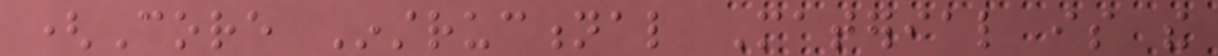(Core Instructional Material is the
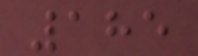185
